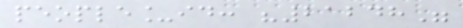people_id: "21248"
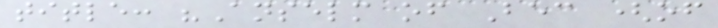title: "Anselm of Bec (of
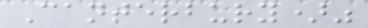Canterbury)"
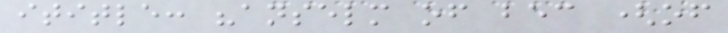ititle: "anselm of bec (of
